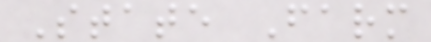State Farm
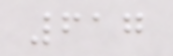617
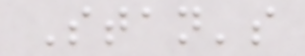Stan's
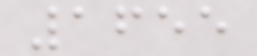1655
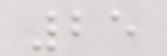25
